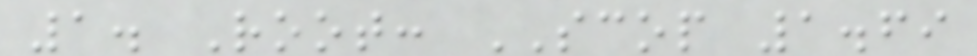1. Root: SCOP 1.69
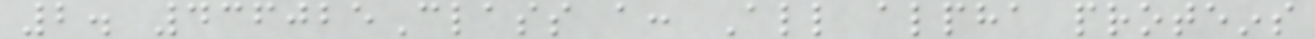2. 436025Class a: All alpha proteins
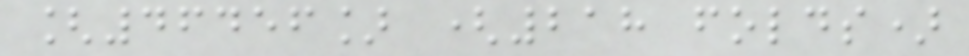[46456] (218 folds)
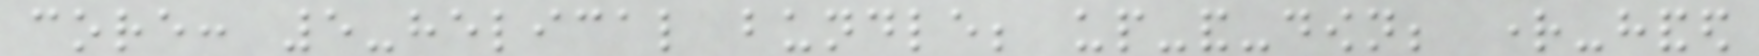core: 5-helical bundle; up-and-down; right-handed
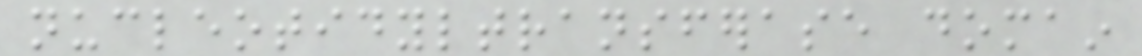nucleotidyltransferase domain
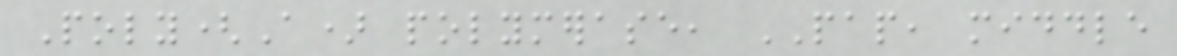Poly(A) polymerase, PAP, middle
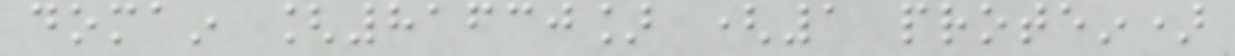domain [81630] (1 protein)
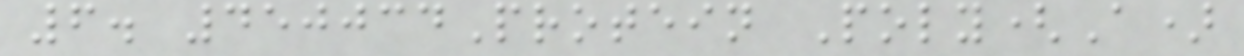6. 450034Protein Poly(A)
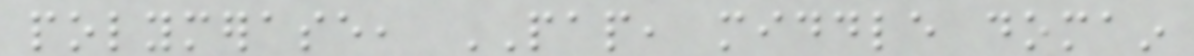polymerase, PAP, middle domain
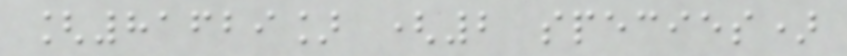[81629] (2 species)
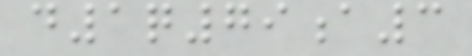d1q79a3
